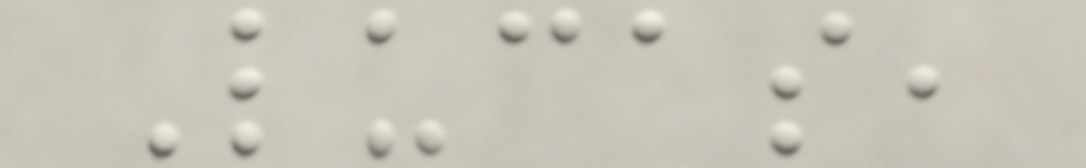Lucas,
